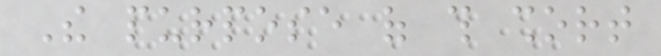The purpose of this short
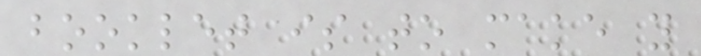booklet is to make you
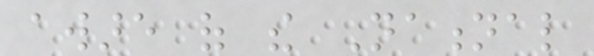aware of the National
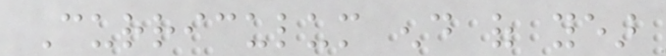Curriculum end of year
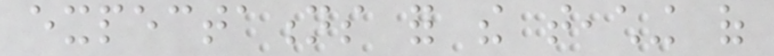expectations for the teaching of
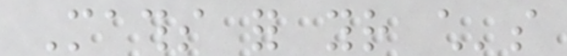Maths for your child's
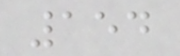154
